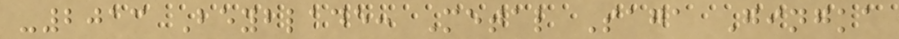-2013 Beyblade: Metal Saga Gingka
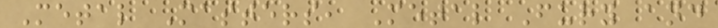Metal Masters, Metal Fury and
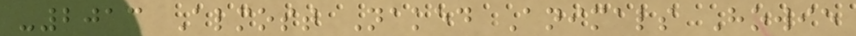-2013 Almost Naked Animals Howie
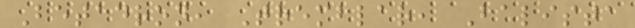Betadron, Tremblar, Balista
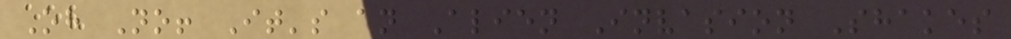Oh No! It's an Alien Invasion Shakes
